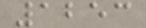1253
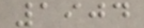1904
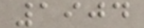1904
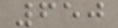650
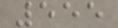555
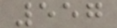557
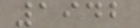1942
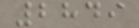2849
